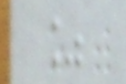%
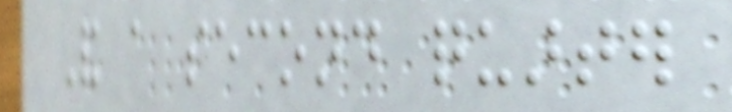And a second quarter
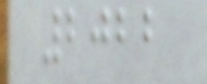2022
